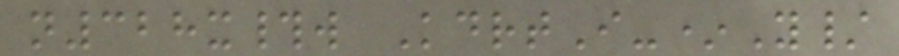n328x#w KdrtI-*Y/
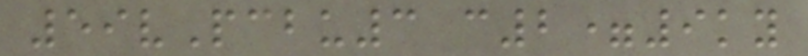59vPcbu3 c2=9ky
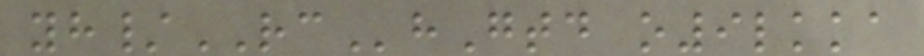yh/RChGtd o9lkka
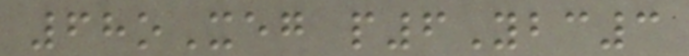68oXeg p6Ybc3
